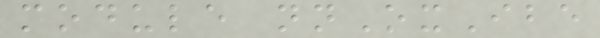module nnOxIbe
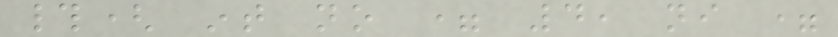#( int no = 4, ni =
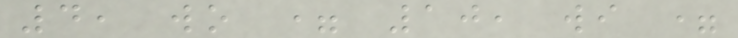4, wo = 10, wi =
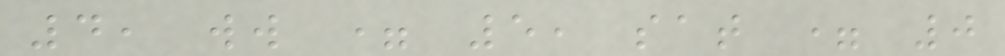4, ww = 5, sat = 0
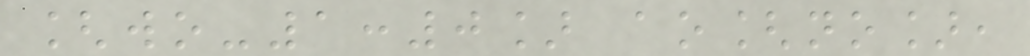[wo-1:0] ao[no],
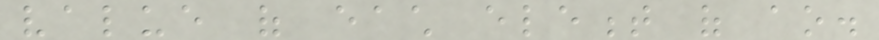value of each element of ao.
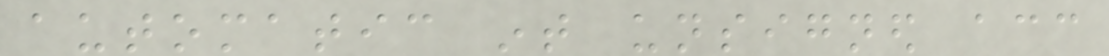automatic int unsigned acc
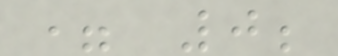= 0;
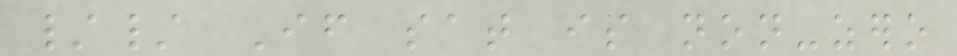// If sat is non-zero
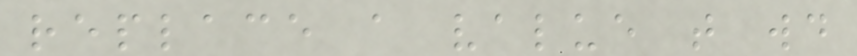replace a value that would
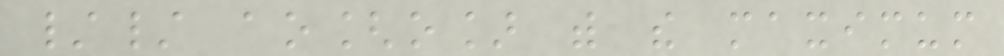// ao[o] with the maximum
